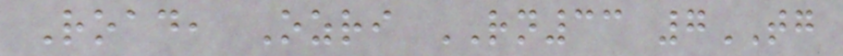Road, Ozri RN33 7TG
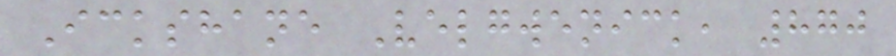Ickshane Velgwenick, 870
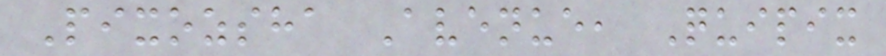Pixozsha Avenue, Quipix
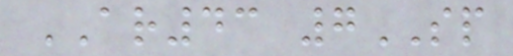AR43 7SP
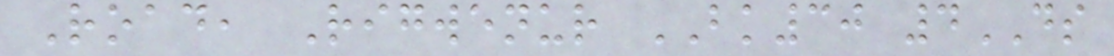Road, Rigwenur BK30 4DS
